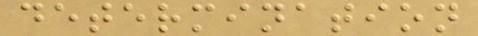determination
